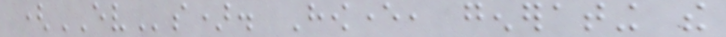(EVs). However, generating the
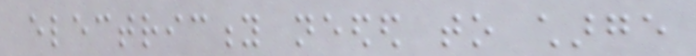electricity needed to charge
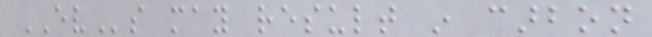EVs may result in carbon
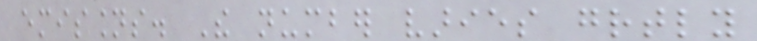emissions. The number varies greatly
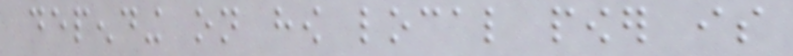depending on how local power is
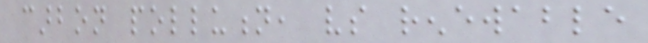carbon pollution, vs renewable
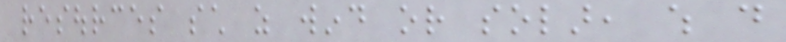resources such as wind or solar, which do
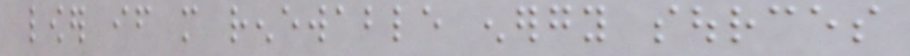lower if more renewable energy sources
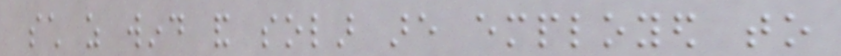such as wind and solar are employed to
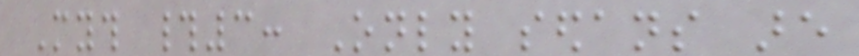Myth #3: Only sedans are
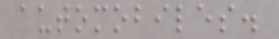automobiles.
